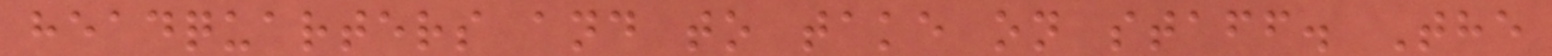headquarters and to take on staff. The
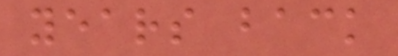years back
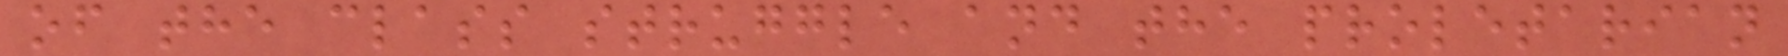of the class struggle and the proletarian
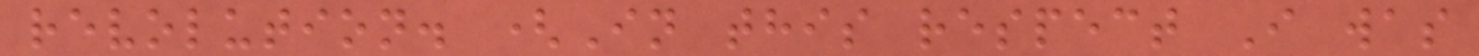revolution. (In this respect I was
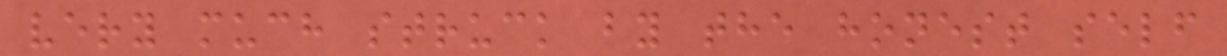very much struck by the honest self
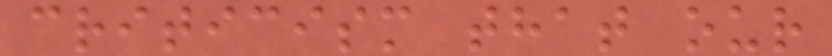criticism that our
